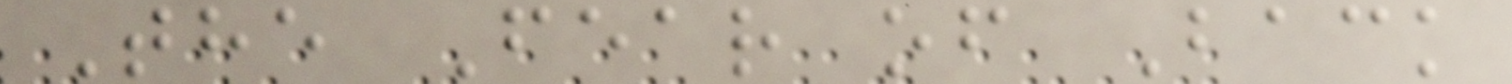The Fear of Back
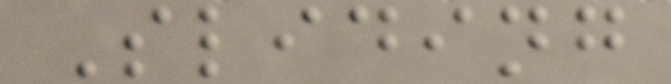Sliding
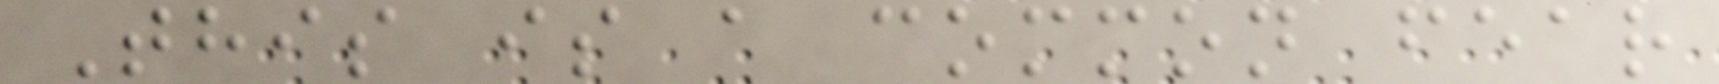This is a common fear
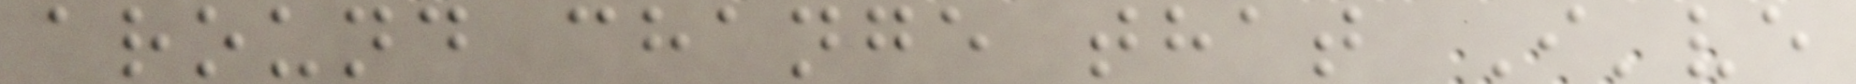around change that I've
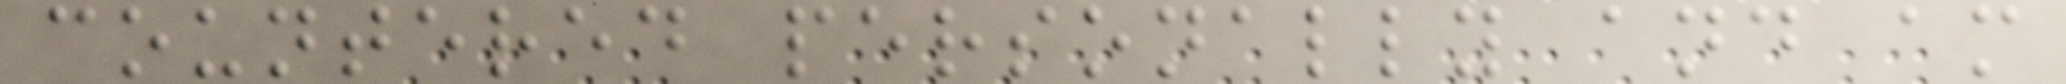countered personally and am
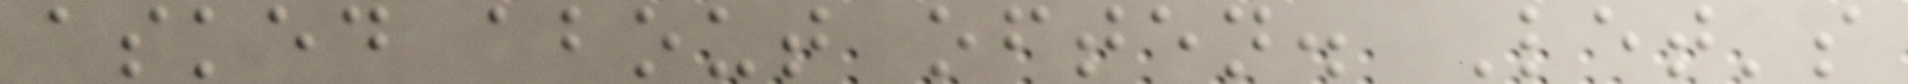asked about often. Let's
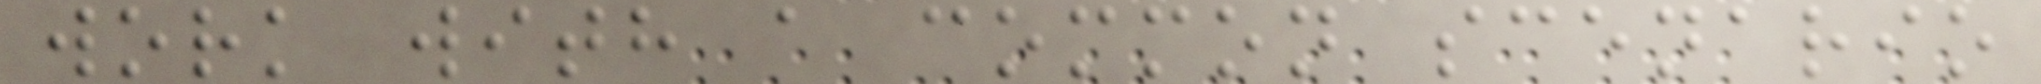work with a common scenario
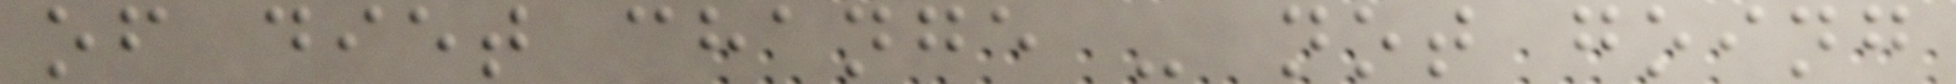of diet change - not going
